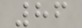86
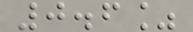0.6%
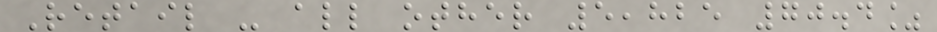Retail - all other 5,825 70.4%
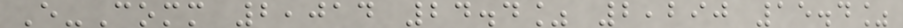E-Comm 2,014 24.4% 2,290 15.4%
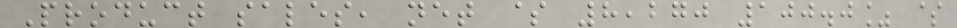Product sales, net $ 8,270 100.0% $
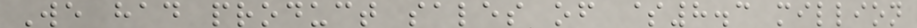We had product sales of $8.3 million
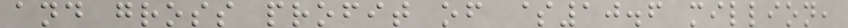and gross profit of $10.6 million,
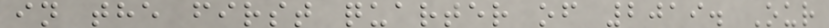in the first quarter of 2019. Our
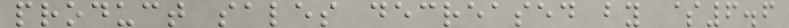product sales decreased by $6.6
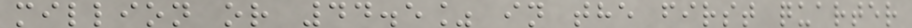million or 44.5% in the first quarter
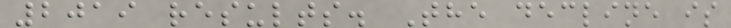2019 results. The decline is
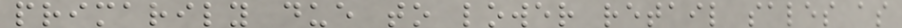primarily due to lower retail sales as
